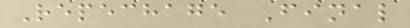Repechage Final
